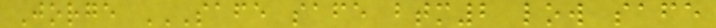Jorge SAFE SAFE BTM2 LOW SAFE
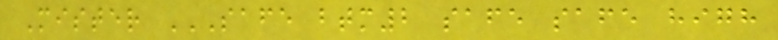Mister SAFE BTM2 SAFE SAFE HIGH
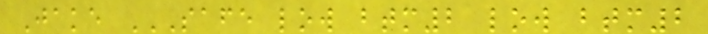Jake SAFE LOW BTM2 LOW BTM2
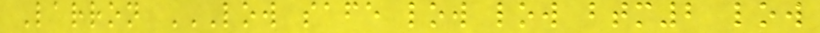Larron LOW SAFE LOW LOW BTM2 LOW
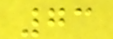73
